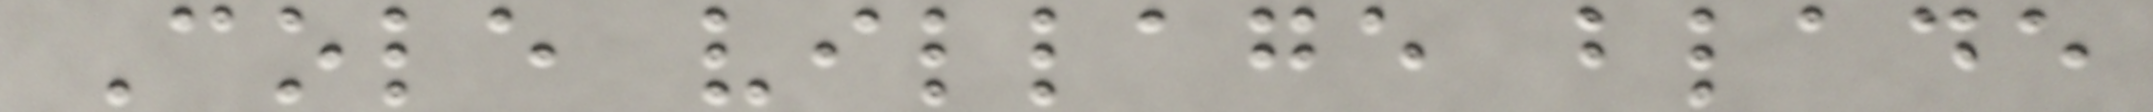Cole village blade
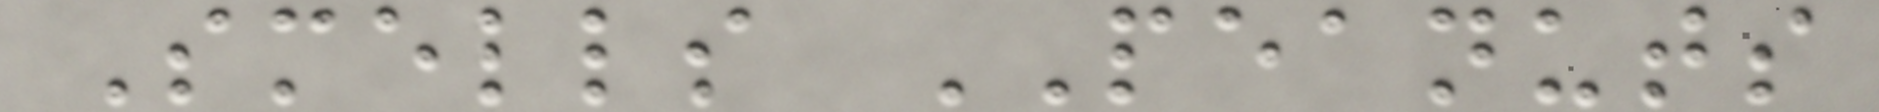Smells PEANUTS
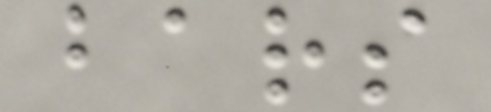bars
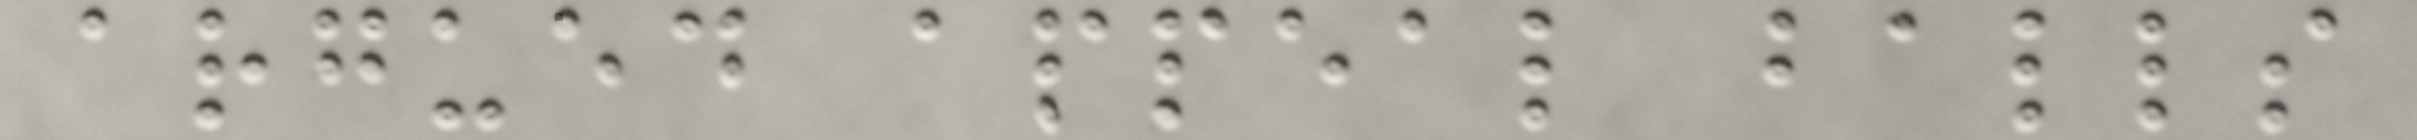argued appeal balls
